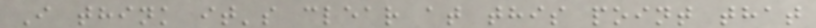I think it's clear at this point that
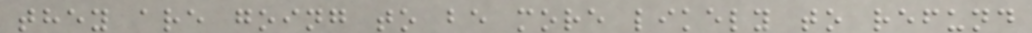they are going to be more likely to refund
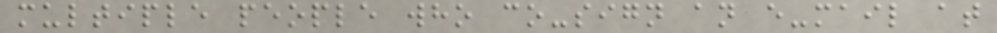multiple people who co-sign an e-mail at
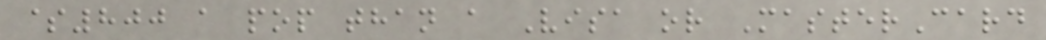$800 a pop than a Visa or MasterCard
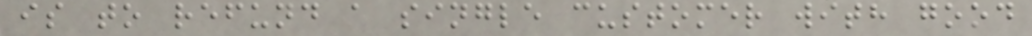is to refund a single customer with good
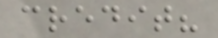credit?
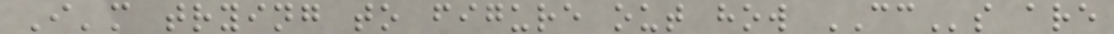I'm trying to figure out how CCs are
